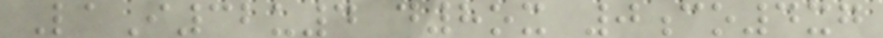LaI32u4 d8ox 0co4xg
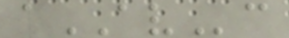aAVc
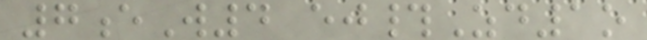7eW4 ej#Zd1o
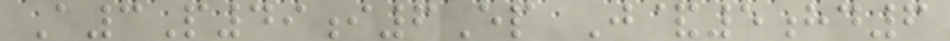A3P49i6Ep J&5hd6
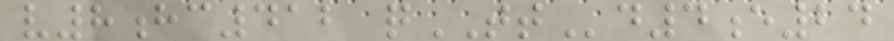v8hc412 qTTd4e24
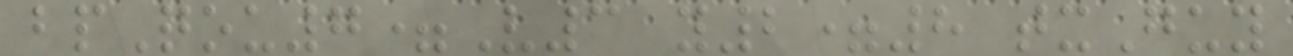bpQou7=V3 y2=8 txGuy
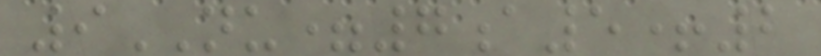9NU=7a5+2
